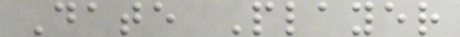Date Player
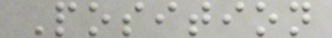Position
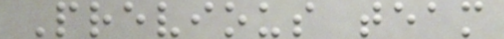Previous team
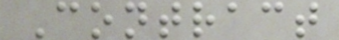Contract
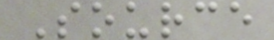Source
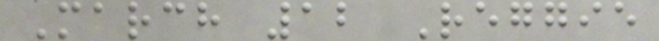March 12 Reggie
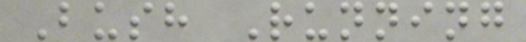Bush Running
